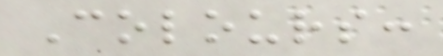Colours:
